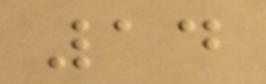14
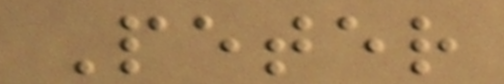Peter
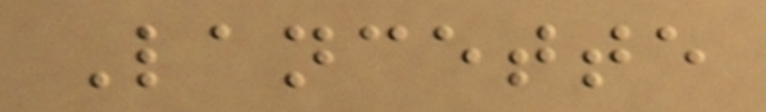Lancette
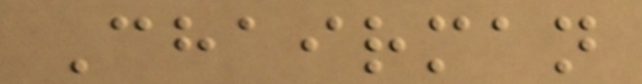Chairman
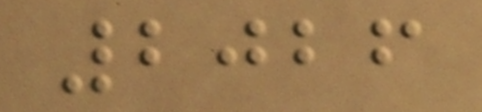2026
